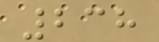238
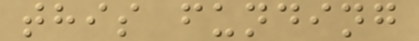this funding
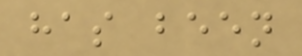has been
